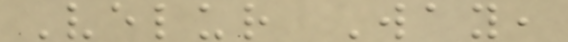Velur Way,
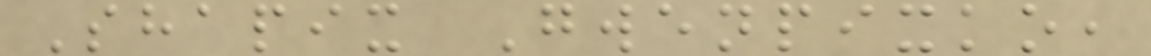Shapix Gwenpixko,
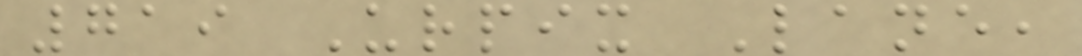719 Urpix Lane,
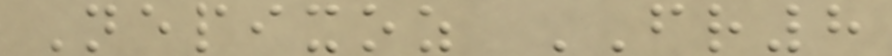Nepixoz FR8
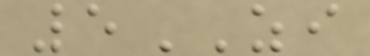5ZI
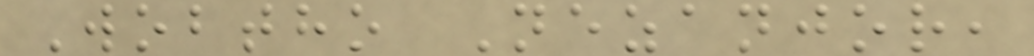Wobtho Nezanjor,
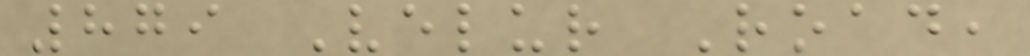879 Velur Road,
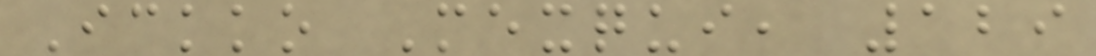Ickko Mexqui, 129
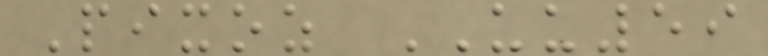Pixoz UU59
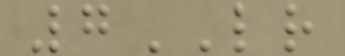7LR
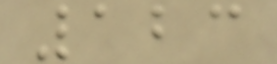123
